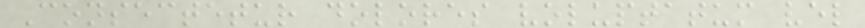Consectetur dolores voluptatum vel
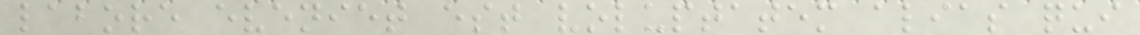labore eveniet est voluptatem alias qui
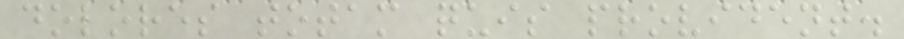dolores totam quis provident.
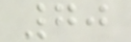70
